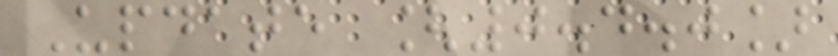Update [0.4.0]
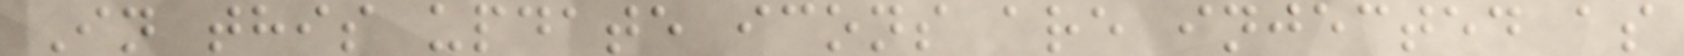In this update icons are injected as
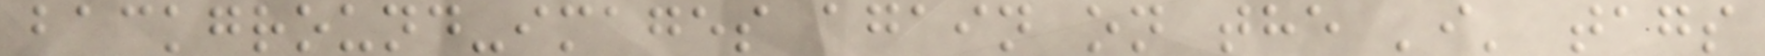background-images again on the 'i' tags
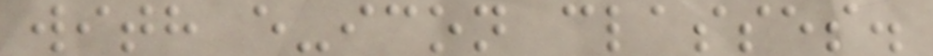with e-icon classes.
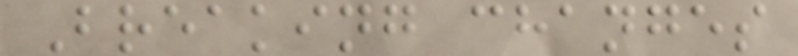Breaking changes
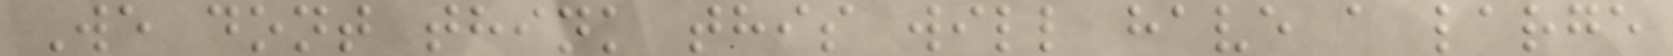We dont think this will have a large
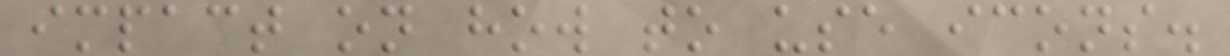impact on how to use icons.
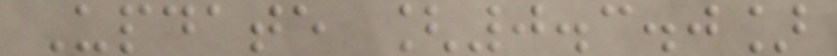Update [0.3.0]
